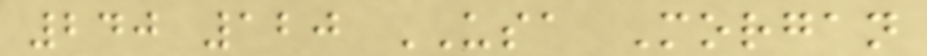240 120 USA Morgan
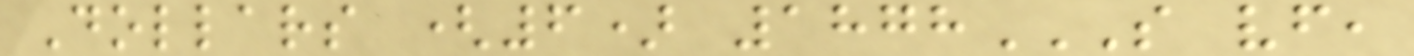Dollars (6) 1878S VF,
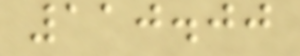110.00
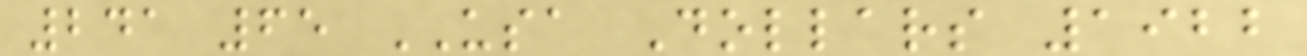241 65 USA Dollars 1922
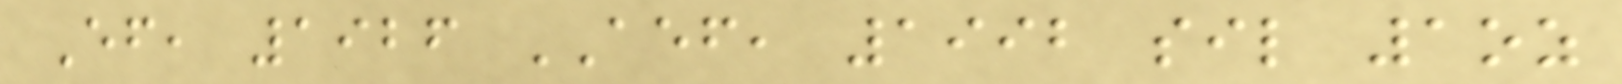Ef, 1926 AEF, 1992 sil 1oz
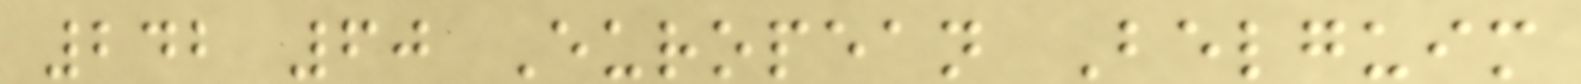242 60 European Belguim
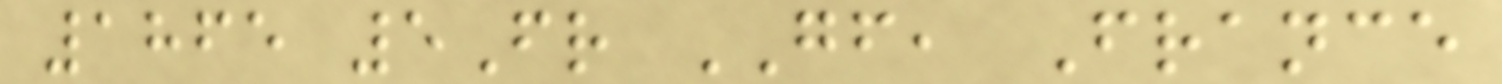1865 5Fr GF, France
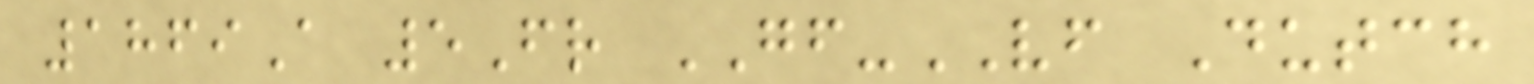1869A 5Fr GF-VF Dutch
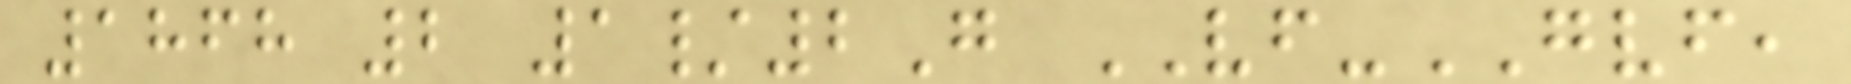1868 2 1/2G VF-GVF,
